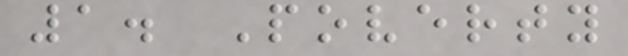1. Poverty
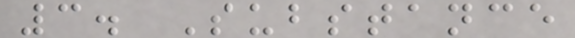3. Substance
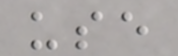use
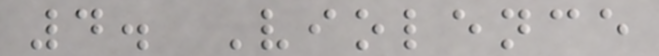4. Violence
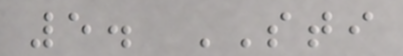5. STI
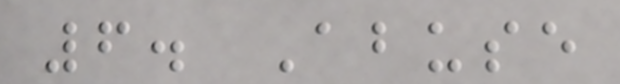6. Abuse
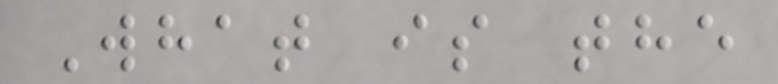What is the
